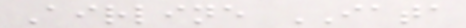Airline IATA
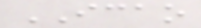ICAO
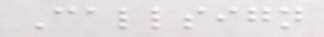Callsign
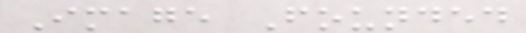Image Founded
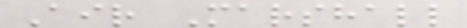Air Marshall
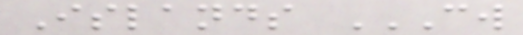Islands CW
